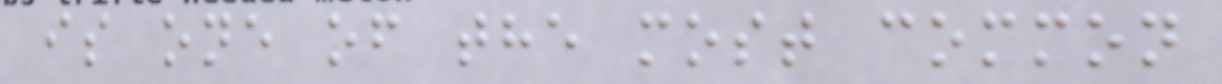is one of the most common
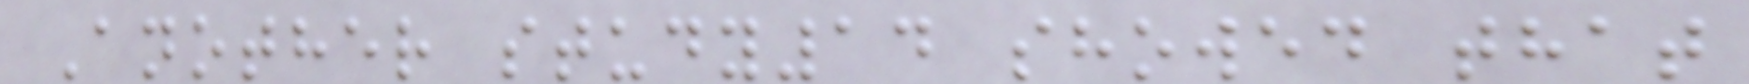Another study14 showed that
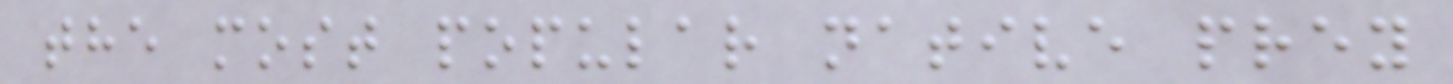the most popular native prey
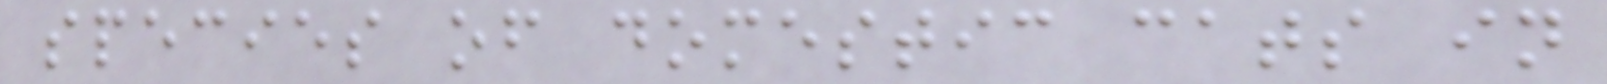species of domestic cats in
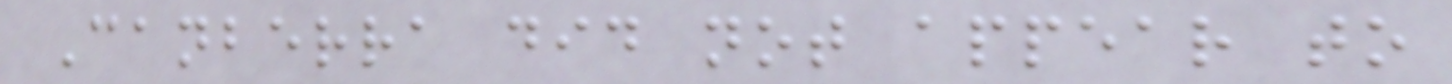Canberra did not appear to
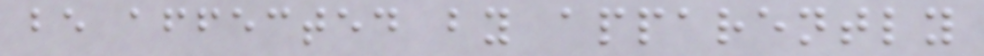be affected by apparently
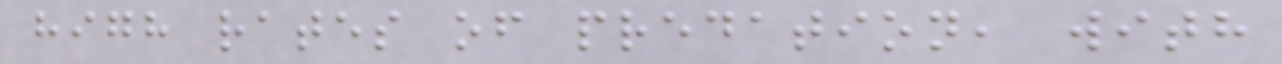high rates of predation, with
